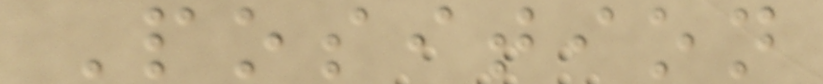Position
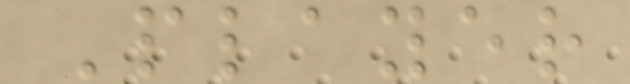Player
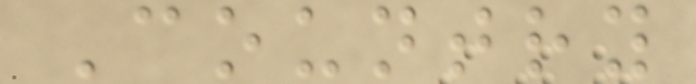Country
